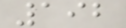192
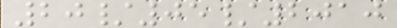20/05/2010
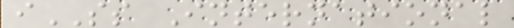iSS International
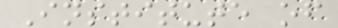Institute of
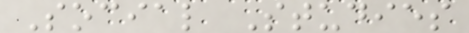Social Studies
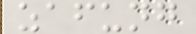zafung
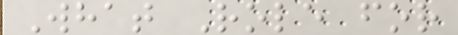What Role for
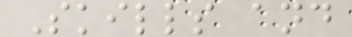Skills and
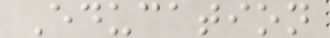Education
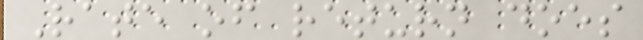Rate of return does
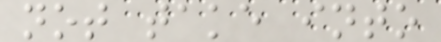not take into
